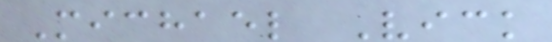Michael Vick
